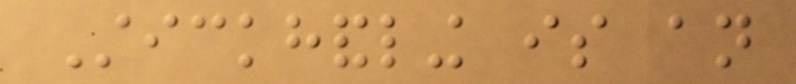Stickhandling is an
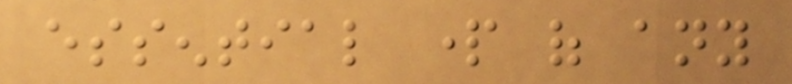essential part of any
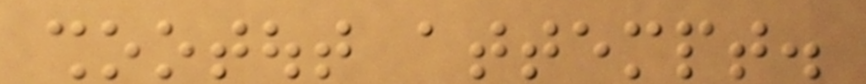shootout attempt.
